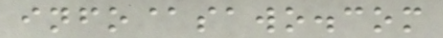info@sawo.com
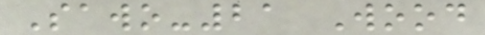Sawo-21 Wood
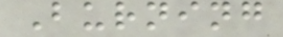Burning
